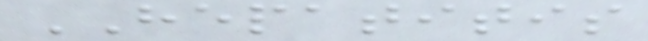HEPATITIS
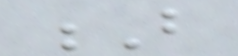B
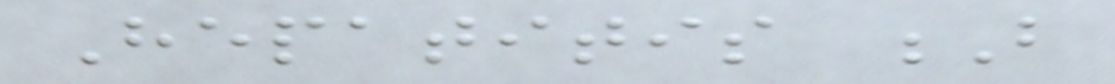Hepatitis B
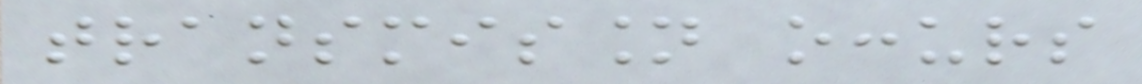transmission occurs
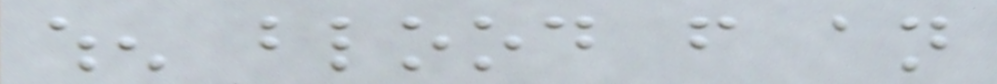when blood from an
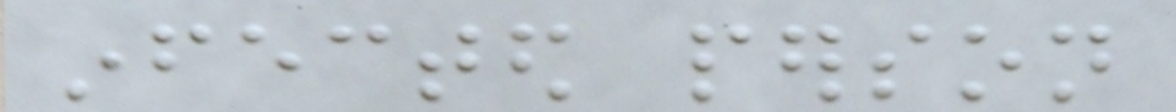infected person
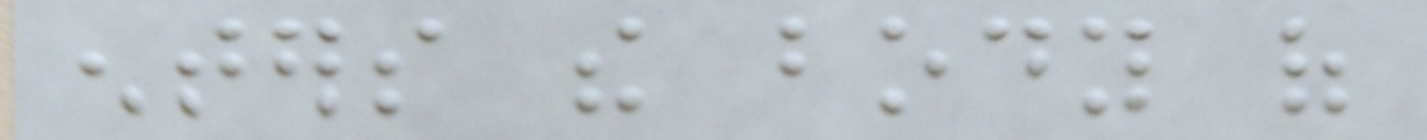enters the body of
